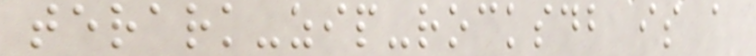terark-zip-rocksdb is a
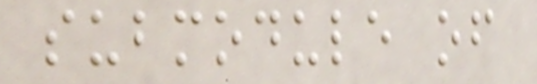submodule of
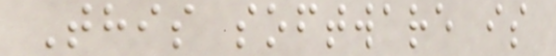This software is
